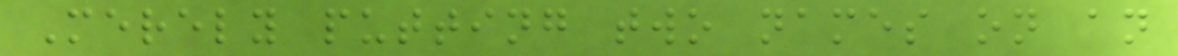Merely putting two names on an
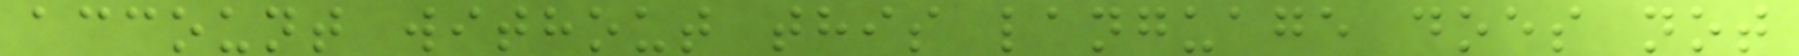account without this language does not
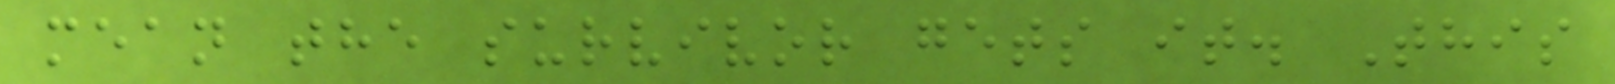mean the survivor gets it. This
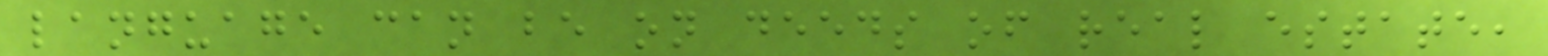language can be on deeds of real estate,
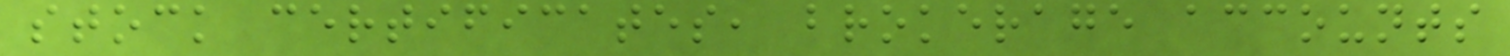stock certificates, brokerage accounts
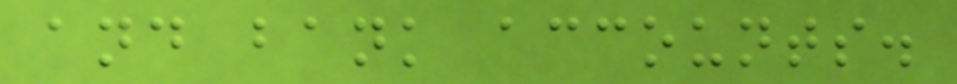and bank accounts.
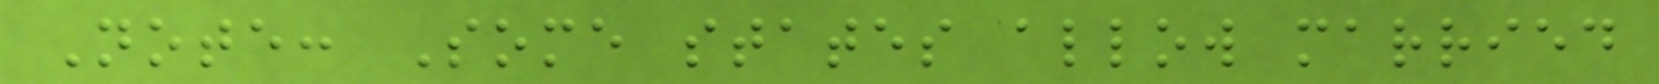Note: Some states allow married
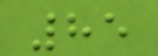85
